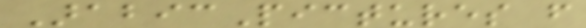ArabicPictures from
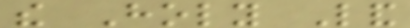the Holy Land
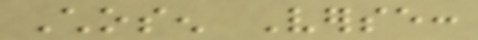Chosen Verse:
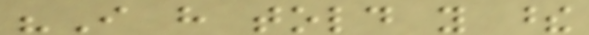"I have told you these
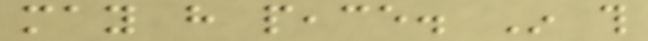may have peace. In this
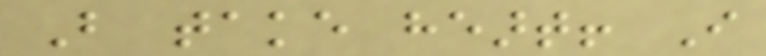But take heart! I
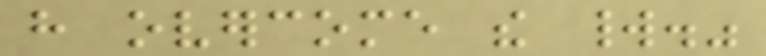have overcome the world."
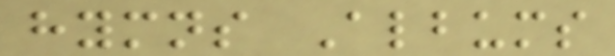hymns Albums
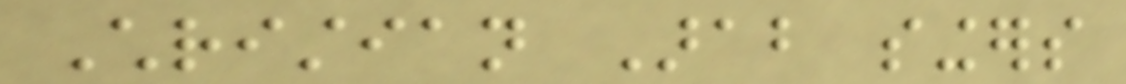Christian Arab singers
